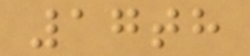17th
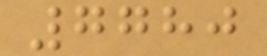7780
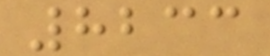8233
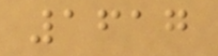1617
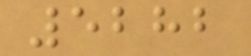5282
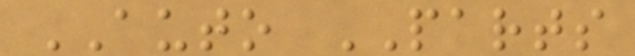AUTO PARTS
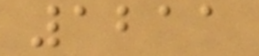1211
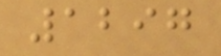1297
